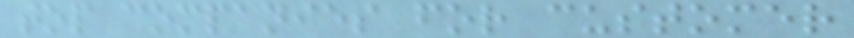top companies for customer
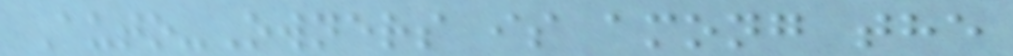Auto-Owners is among the
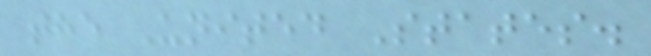the United States.
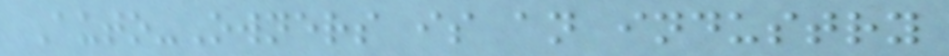Auto-Owners is an industry
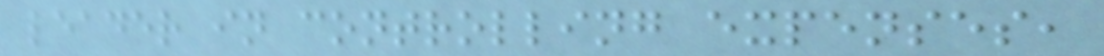leader in controlling expenses,
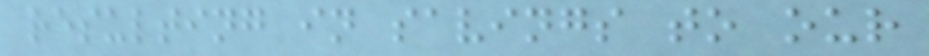resulting in savings to our
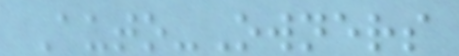Auto-Owners
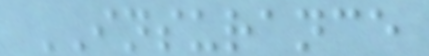INSURANCE
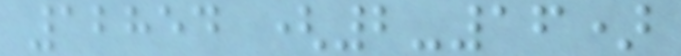12854 (2-16)
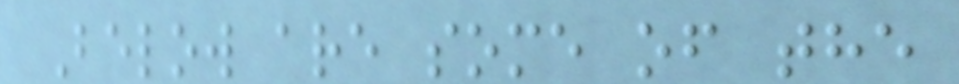Below are some of the
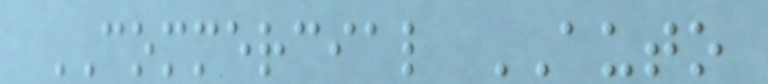COMMERCIAL AUTO
